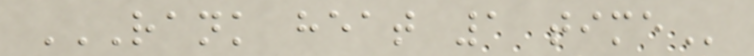RANK HEAT 1 TIME
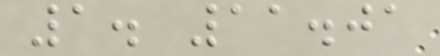1. 11.01
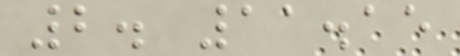2. 11.15
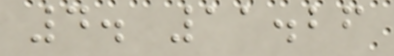4. 11.26
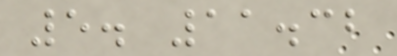5. 11.32
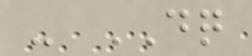- DQ
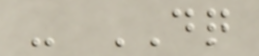- DQ
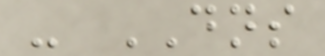- DNS
